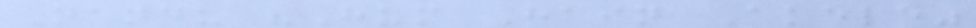Nandu "Hum Hain Akele"
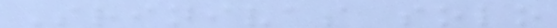Srinivas solo
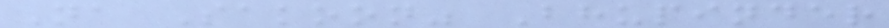Na Sakoon" Bhupinder
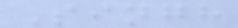Singh
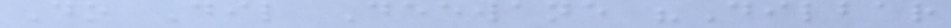Do Dil Deewane "Dilbar
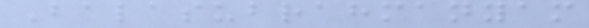Balasubrahmanyam
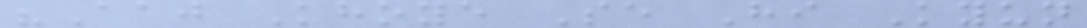"Aaj Khoye Se Hi Kyun
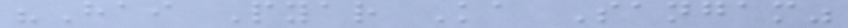"Hai Pyar Ka Sangam"
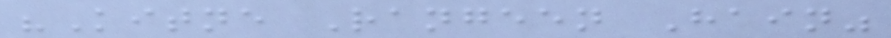"Kitne Rangeen Hain"
